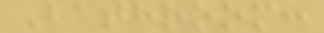Bathroom:
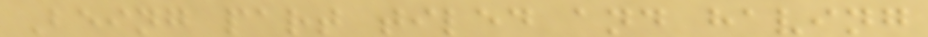Being part tiled and having
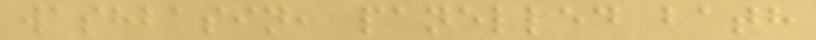washbasin, panelled bath
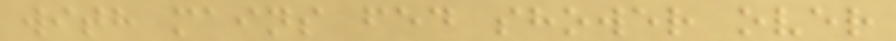with mains fed shower over
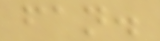fan.
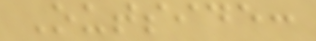Outside:
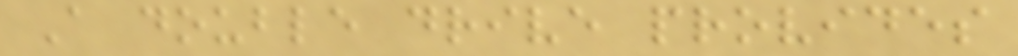A double drive provides
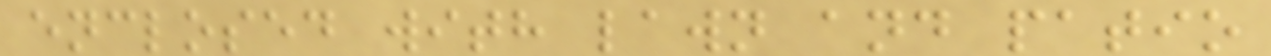enclosed with lawn and patio
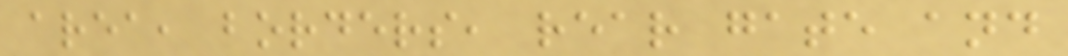area, borders, rear gate and
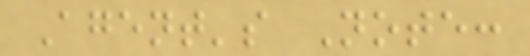Agent's Note:
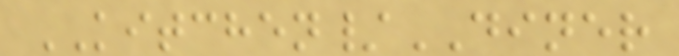KITCHEN/DINER
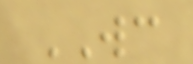WC
